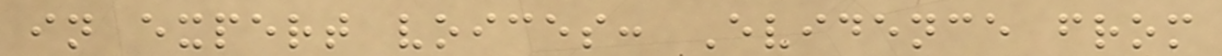in expert voices: Evidence from
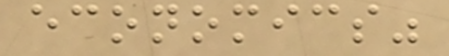economics"
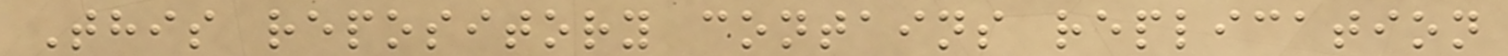This repository contains replication
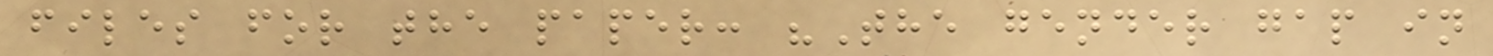files for the paper: "The gender gap in
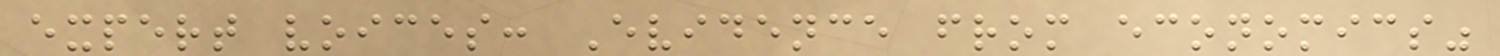expert voices: Evidence from economics"
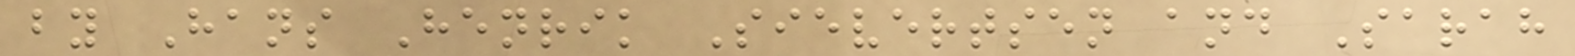by Hans Henrik Sievertsen and Sarah
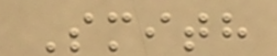Smith
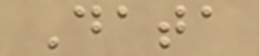Data
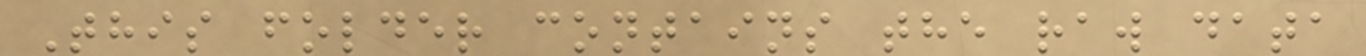This folder contains the raw data
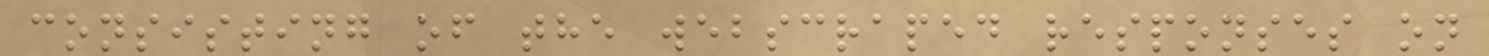consisting of the webscraped responses on
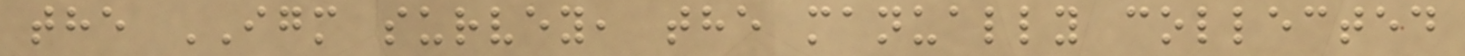the IGM survey, the manually collected
